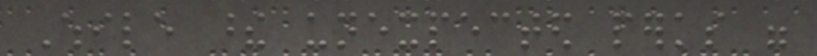While these unexpected perks were
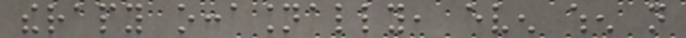therapy occasionally, even when not
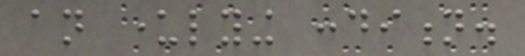an underlying condition.
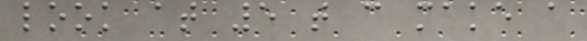look at 5 that can make a
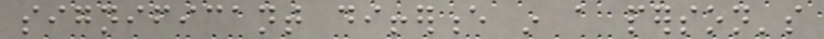significant difference in a person's
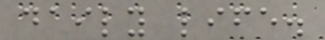daily life.
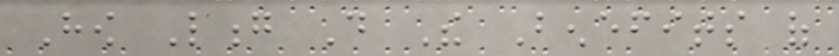How Long Do The Benefits of
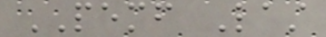PEMF Last
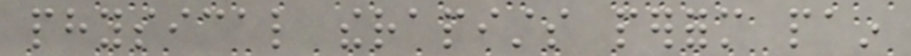physical therapists perform pain
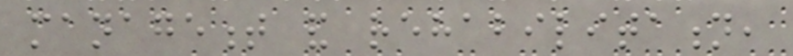management and rehabilitation,
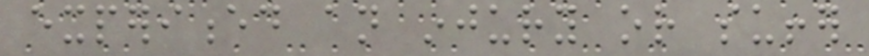experienced an injury or suffer
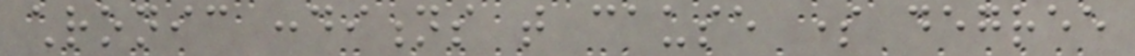chronic conditions that cause some degree
